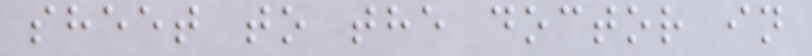sheet to the doctor in
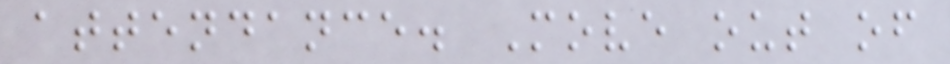attendance. Move out of
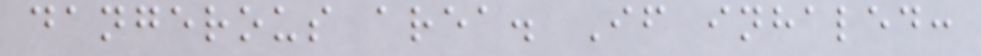dangerous area. If inhaled:
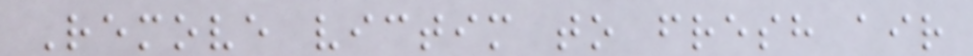Remove victim to fresh air
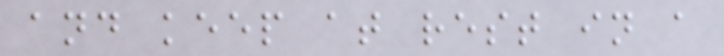and keep at rest in a
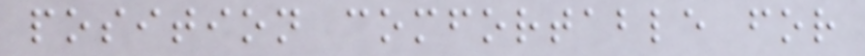position comfortable for
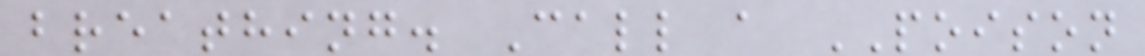breathing. Call a POISON
